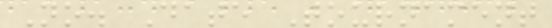No. Date Tournament
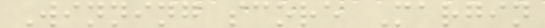Winning score Margin
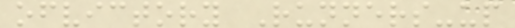ofvictory Runners-up
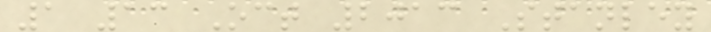1 13 Oct 2013 Stanley
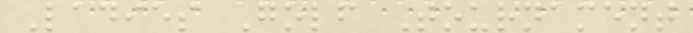Ladies Golf Tournament
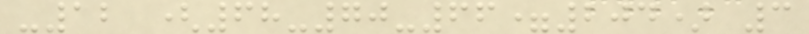-12 (68-70-66=204) 3
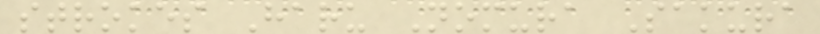strokes Haru Nomura Sakura
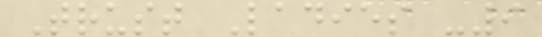Trust Ladies -9
